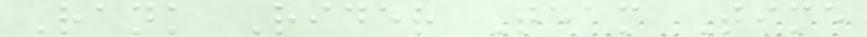Rank Rider Team Time
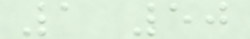1 50
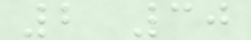2 30
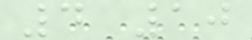4 10
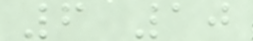6 10
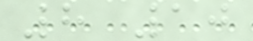8 10
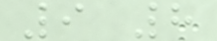9 8
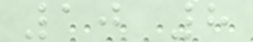10 8
